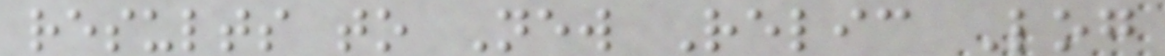results to New Relic Log
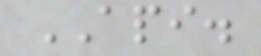API.
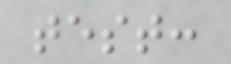test:
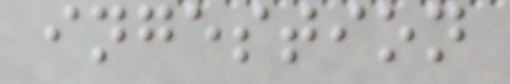ingestion
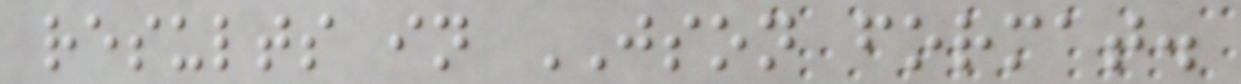results in JSON format.
